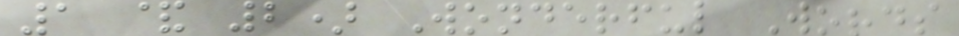1 & 2) Wonderful Words
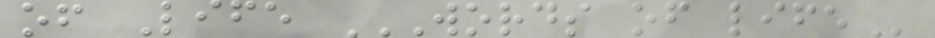of Life WORDS OF LIFE
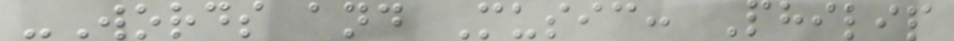-Words and Music: Philip
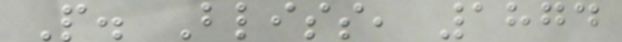P. Bliss, 1874
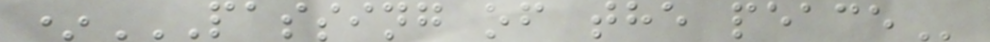*PASSING OF THE PEACE
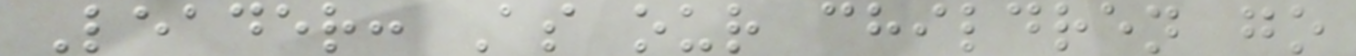Leader: As our children go
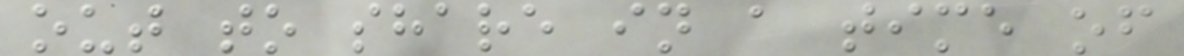out to share in a time of
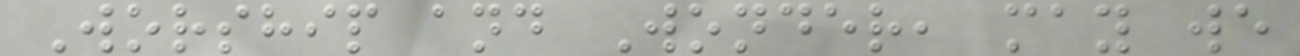Worship and Wonder, may we
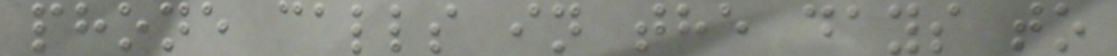phone calls in the days to
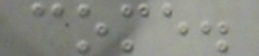come.
